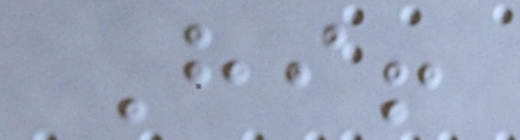Hi!
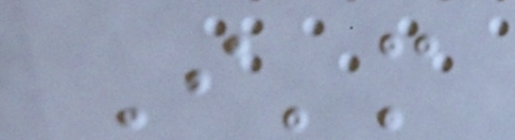I'm
